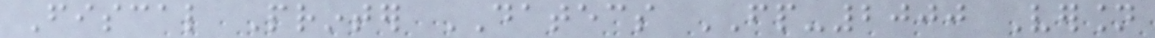Fiscal Printer DATECS FP-2000 Version
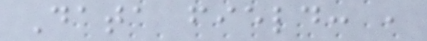Data field: ,
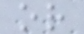or
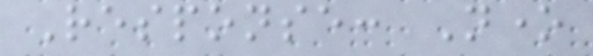Response: None
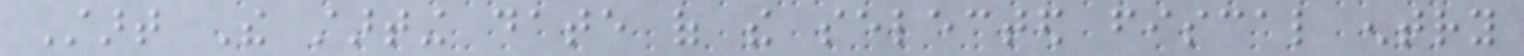Start The starting date of the selected fiscal entry
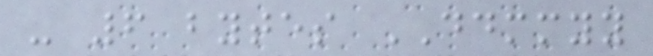- 6 bytes DDMMYY
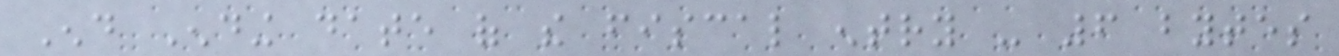End Ending date of the fiscal entry - 6 bytes
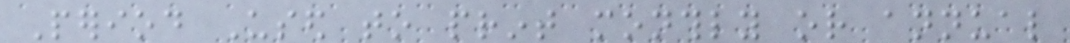Period Used to print monthly or annual
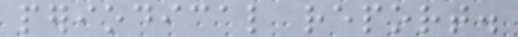periodical report.
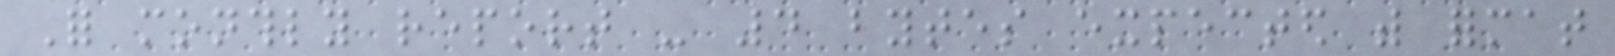For monthly report - 4 bytes expected with format
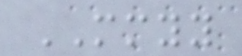MMYY
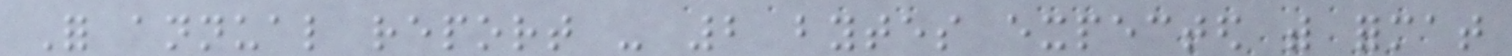For annual report - 2 bytes expected with format
